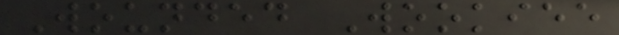Wounded Wookiee
